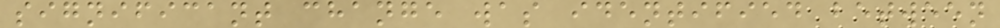significant change was identified between
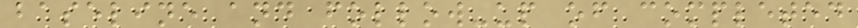baseline and follow-up of completed
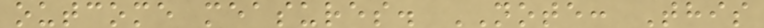outcome measures. NOTE: This
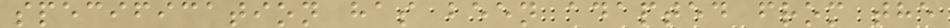specification has been adapted from the
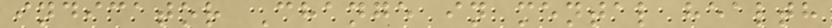indicator Change in mental health
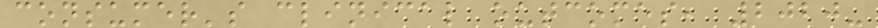consumer's clinical outcomes, 2020-
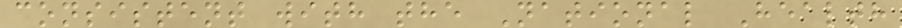consistent with the National Health
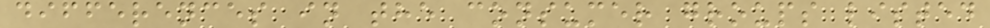differences in the consumer groups listed
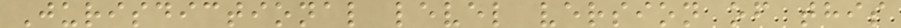Jurisdictional level version of this
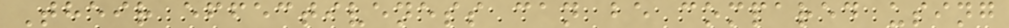Their effectiveness can be compared using
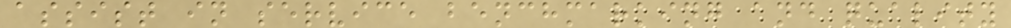assist in service benchmarking and quality
